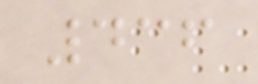436
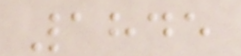1845
